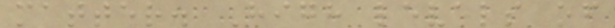matter. High levels of
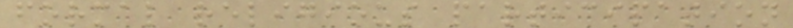formal religious participation
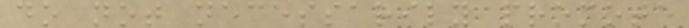do not necessarily promote
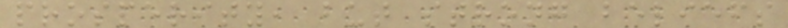prosperity, but strong beliefs
